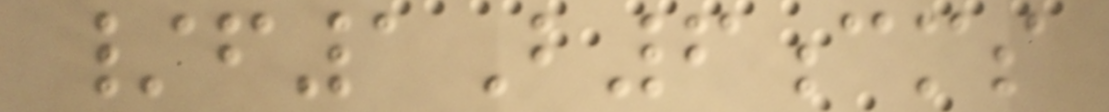/f1B6cms
